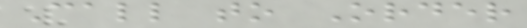Call to Order
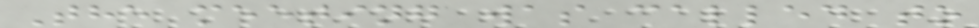The meeting was called to
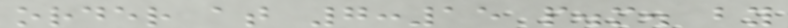order at 7:15 p.m. by
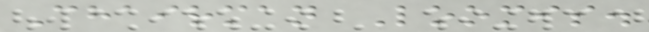Chairman Loomis.
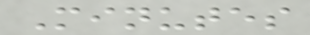Minutes
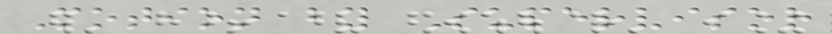Motion by Supervisor
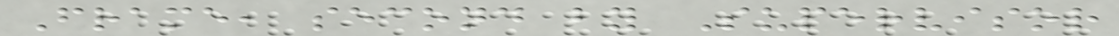Frame, second by Supervisor
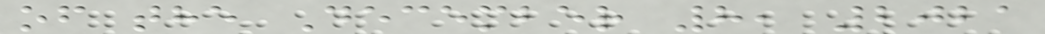of the December 8, 2021
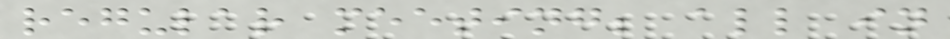regular meeting; all in
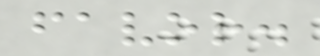favor.
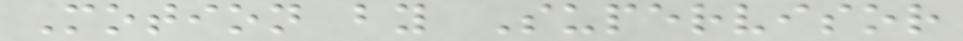Motion by Supervisor
